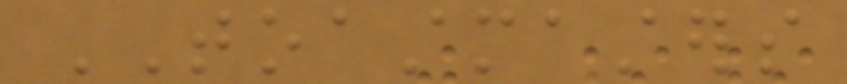TOASTMASTERS
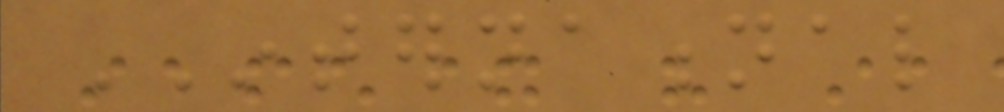INTERNATIONAL
